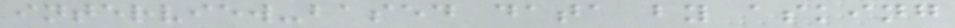interview-based data by asking
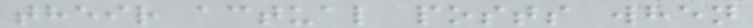their actual posts when
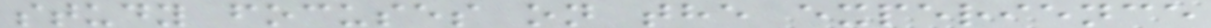study focuses on the experience
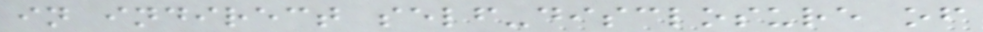in indirect self-disclosure of
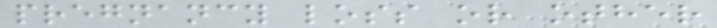pregnancy loss or other
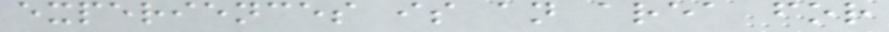experiences is an area for
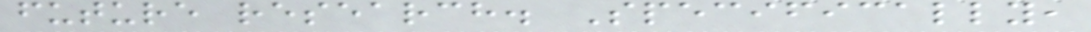future research. Specifically,
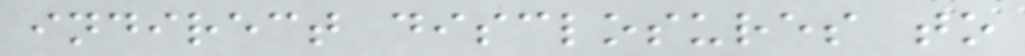indirect disclosures to
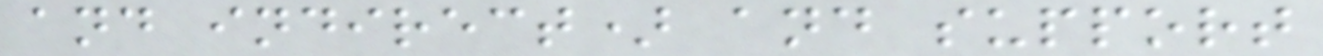and indirect) and support
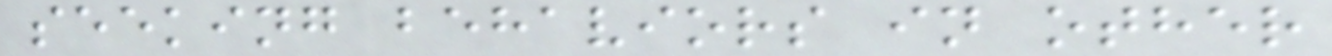seeking behaviors in other
